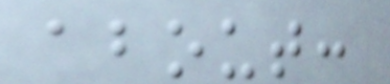about:
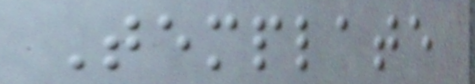Template
